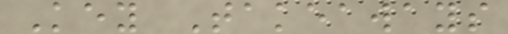Key Takeaways
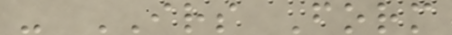- IRS Form
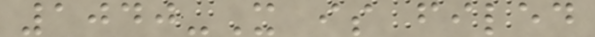1040-X is filed
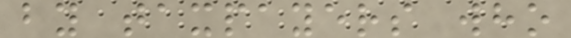by taxpayers who
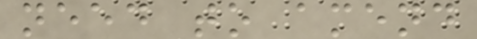need to amend
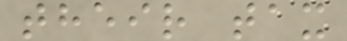their tax
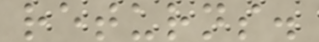returns.
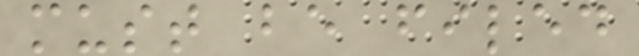must be filed
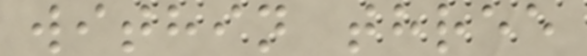within three
